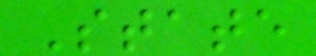State
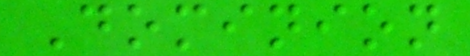Dominion
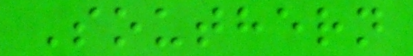Southern
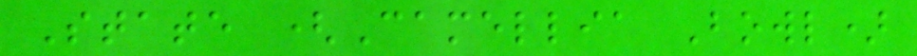State (Camellia Bowl)
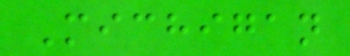Michigan
